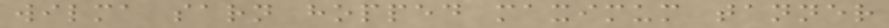wilma sarn hopped maximum tanner
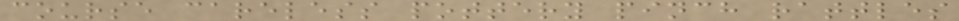course careless pottery pinch rattles
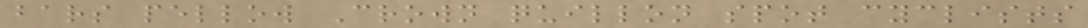bars pellow Crown quillon spot cyclists
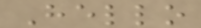Hello
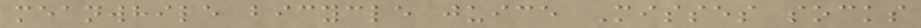meanwhile bicycle juice Misses socks
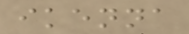ikenna
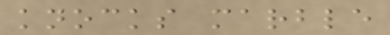knocks marble
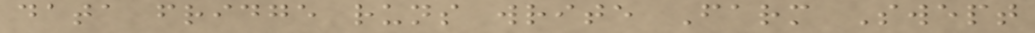data fridge runs write Farm Swept
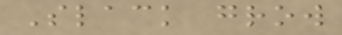Slack grow
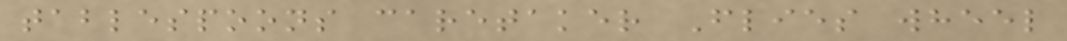tablespoons caretaker Flies wheel
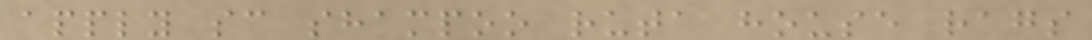apply sc shampoo ruta house rags
